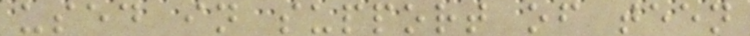used in support of teen
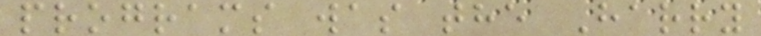programs was the Harry
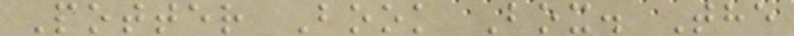Potter Book Box. The
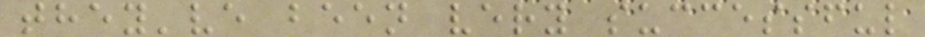they've been very successful
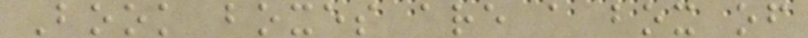Book boxes are a box of
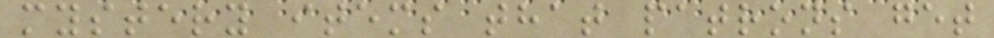mystery items that patrons get
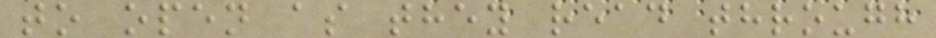to open as they read through
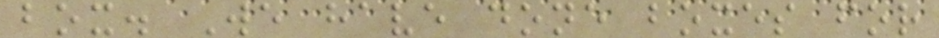box. We have done boxes for
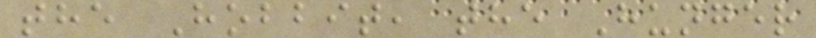the Hobbit, the Hunger
